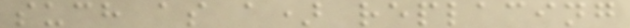such as a) replacing
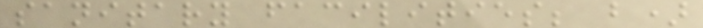sanitary facilities; b)
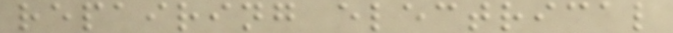repairing electrical
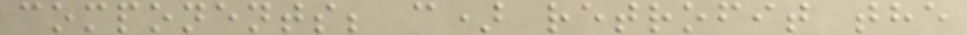components; c) retrofit the
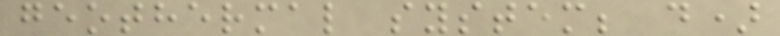geothermal system; d)
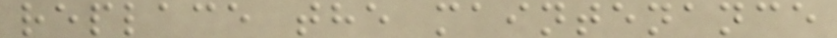replace the maintenance
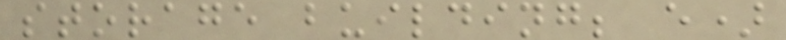storage building; e)
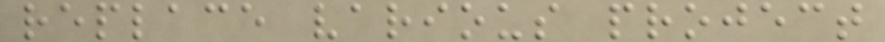replace various project
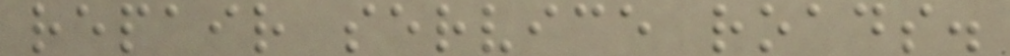repair service roads.
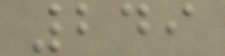249
